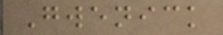Gwenick
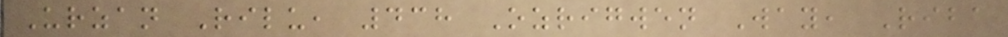Urzan Rilu, 438 Ozrigwen Way, Riba
